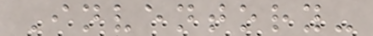Inventory-
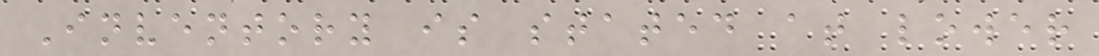Inventory is stated at lower
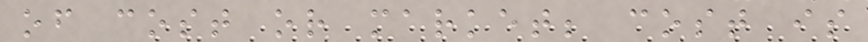of cost or market; cost is
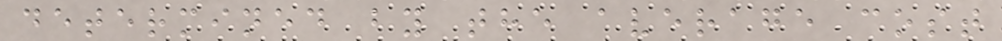determined by the average cost
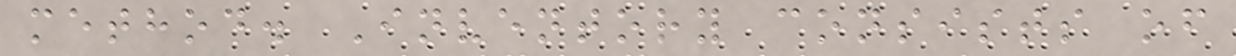method. Inventory consists of
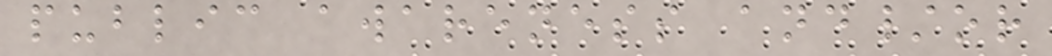public awareness and/or
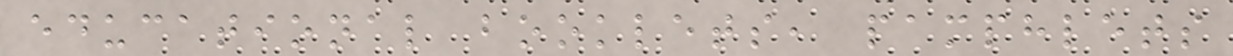educational booklets, pamphlets
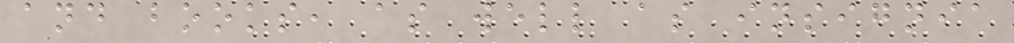and books, as well as insignia
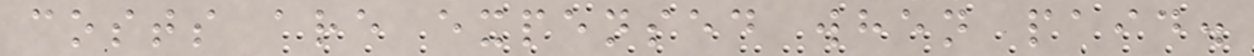costs are expensed when paid.
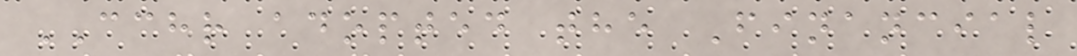CCHR adopted the Financial
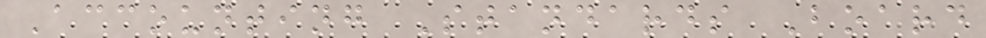Accounting Standards Board
